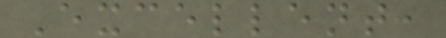Excellent,
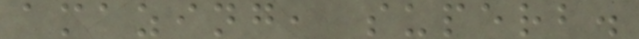amazing, superb.
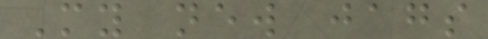My new jags
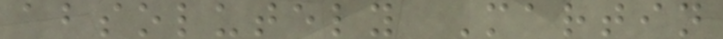absolutely Martin
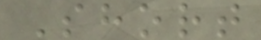Short
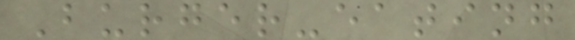Burger-eating
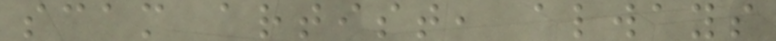scam artist, always
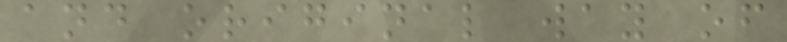and original way of
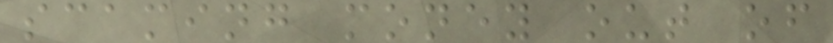scaming money out of
